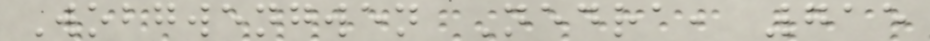Wobgwengwen Nedra, 715
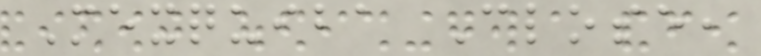Mexquiba Close,
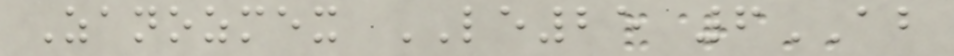Zanozmex LE25 6AB
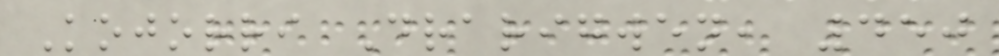Kojorri Drarigwen, 450
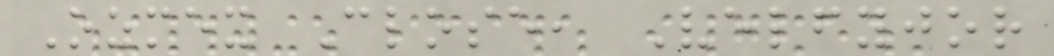Ozmex Close, Velfyjor
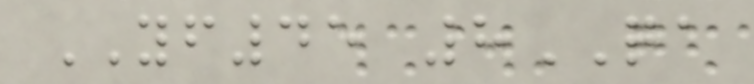YF45 8QA
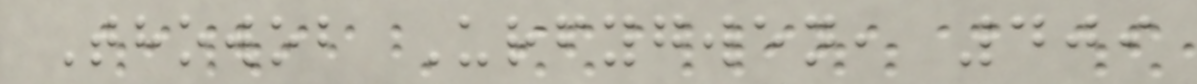Thowob Urfygwen, 409
